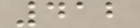412
